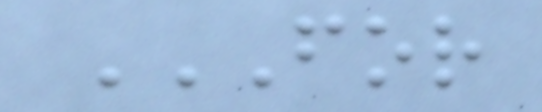FOR
